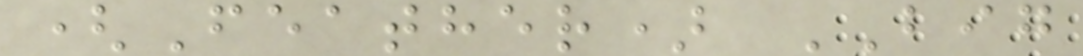(Feather) BIG
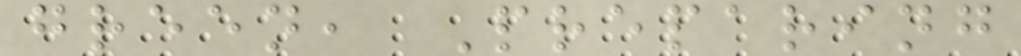green, Preparing
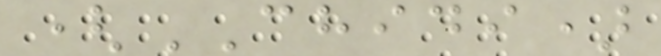(CHIDI)
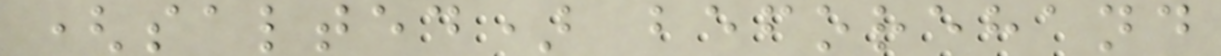(salted) beforehand
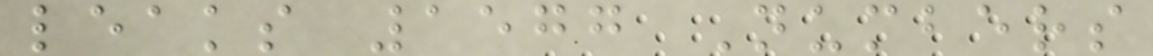leaks 1577 Numbers
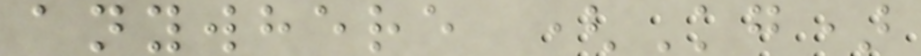anywhere (Kg)
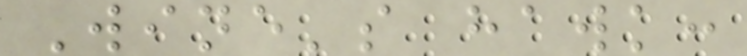Wine's hawk:
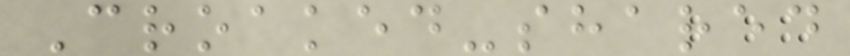Croaked-shared
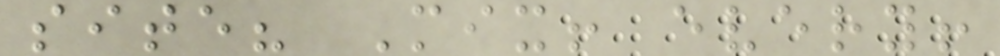site? Mix! every!
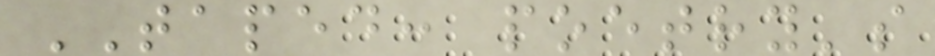TAPED: poetry's
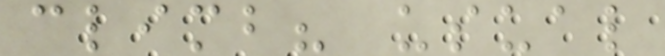climb? usual
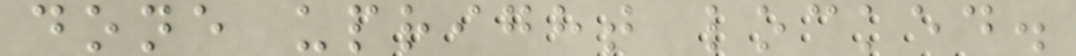done upright locked.
